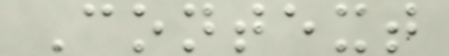Context
